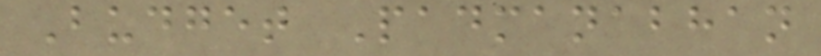Budget Padmanabhan
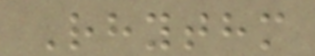Rhythm
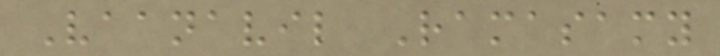Vaanavil Ramasamy
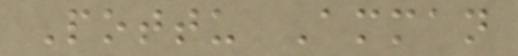Pottu Amman
